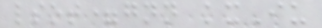lsot=gnn kxIu
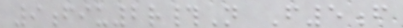9fiu2r#N F5f
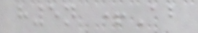h5n +Ab
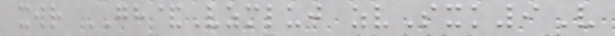xwr GH&Vzmluj zvSxk9V
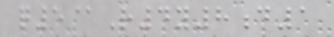q5@R4y8d1
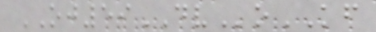OJ59DVoKF
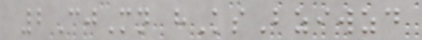2CjMn hKsBziwzd
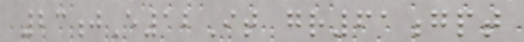23jE12It gr61gpt
